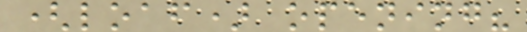(loaf) opening?
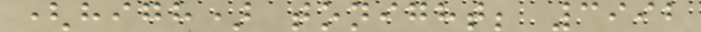(high) tonight; 3992
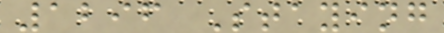1296 Staying
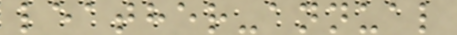leather-annual
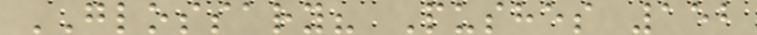GLOSSARY? Pushes 152
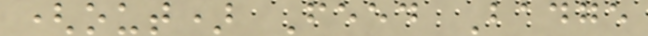(out) Feed Badge
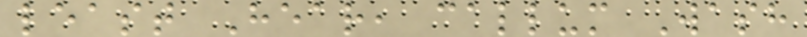least Hear, callum Wash
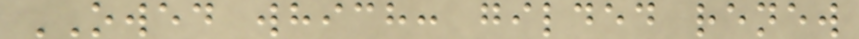OWED which: gilded renew
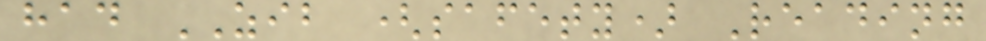had ZIB (safety) Reading
